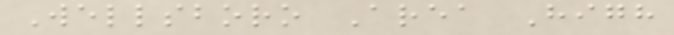Wellsboro Area High
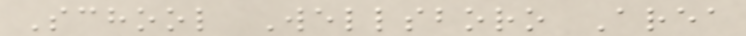School Wellsboro Area
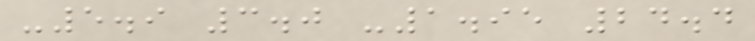-5.9 3.0 -1.95 24.4
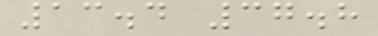13.4 37.8
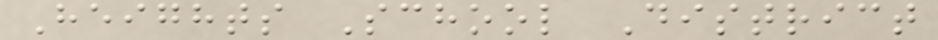Heights School District
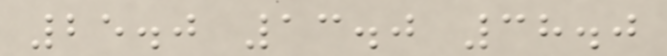25.0 13.0 38.0
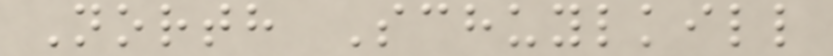North Schuylkill
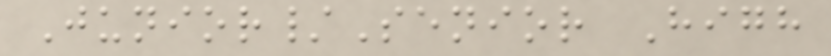Junior/Senior High
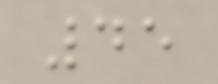45
